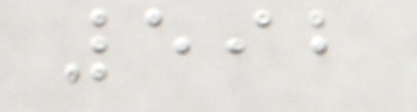592
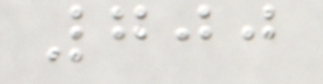700
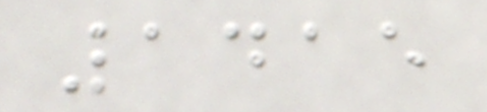1415
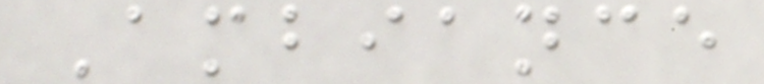Ambiance
